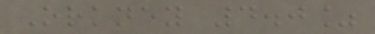Orkney 4.0%
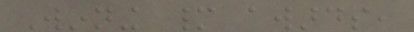Winning many awards,
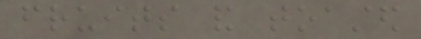fruits and toasted
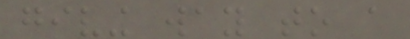giving way to a
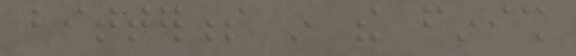bitterness in the finish
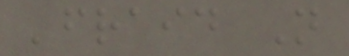'fraid Not
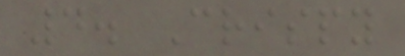4. Crispy
